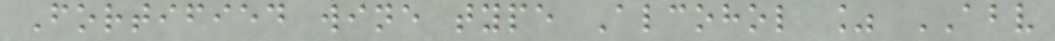Fortified wine type Alcohol % ABV
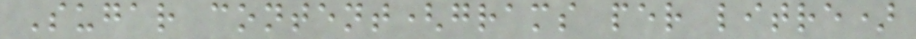Sugar content(grams per litre)
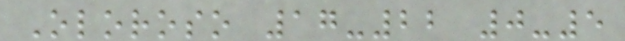Oloroso 17-22 0-5
